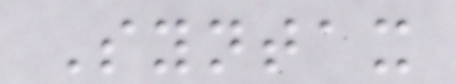Syntax
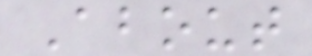About
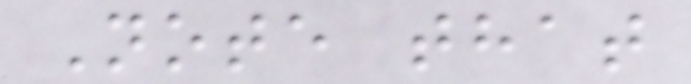Note that
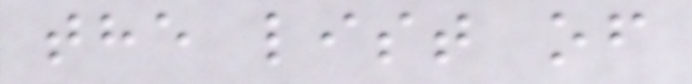the list of
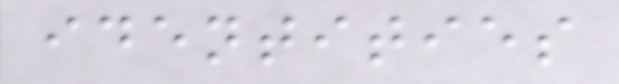identities
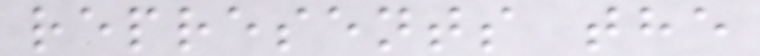represents the
